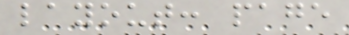layout: page
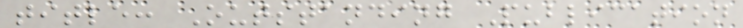title: Outstanding Publication
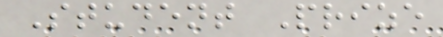Student Prize
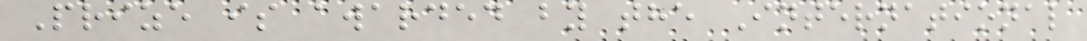Prize is awarded by the International
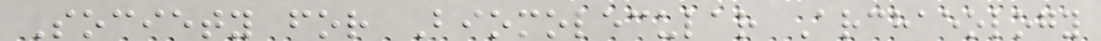Society for Biomolecular Archaeology
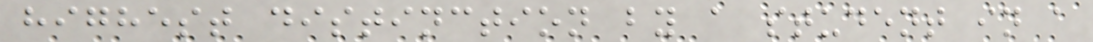highest distinction by a student in a
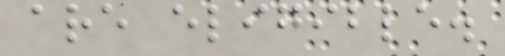are eligible.
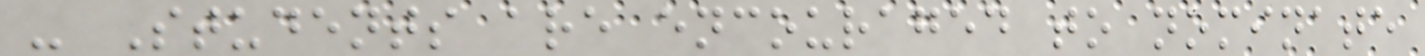- Students are encouraged to nominate
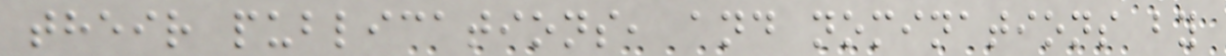their publications, and nominations by
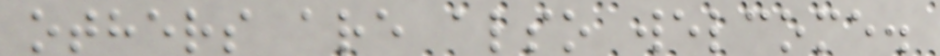others are also welcome.
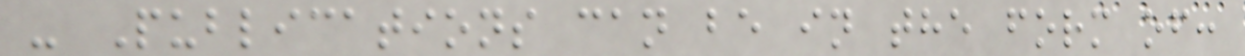- Publications can be in the form of:
